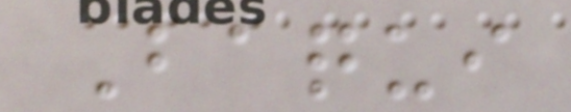Baqui
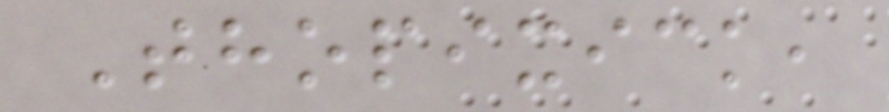Thopixick,
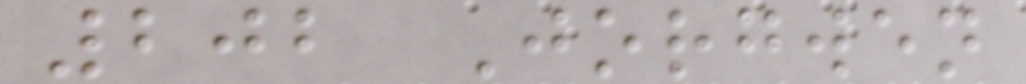202 Jorgwen
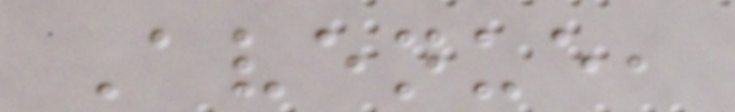Avenue,
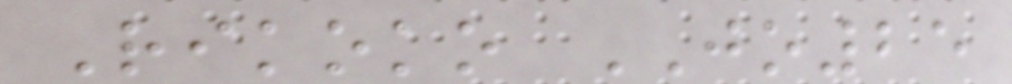Rikoko JO25
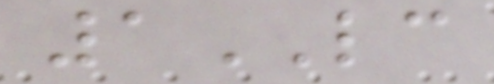1LC
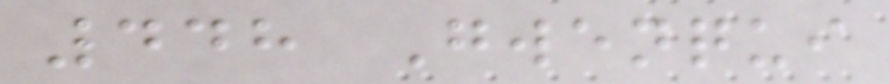448 Gwenqui
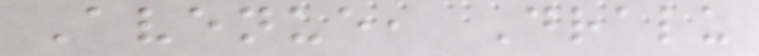Avenue, Dralu
